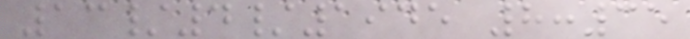13/4/1945 8:35
